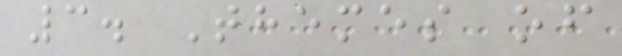3. Themes of
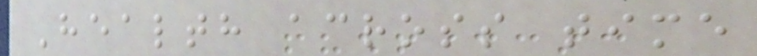Health across time
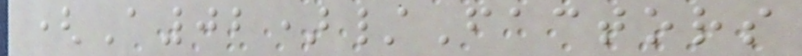(A02)/Factors
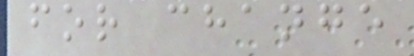for change
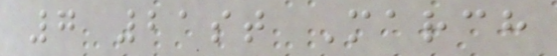7 21st March
